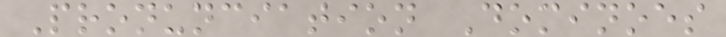Pronunciation Dominoes
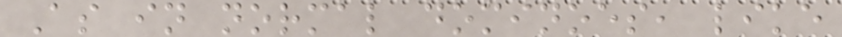As in normal dominoes, like
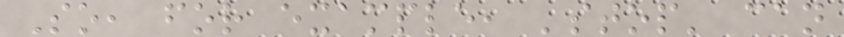So, for example, 'stop' can
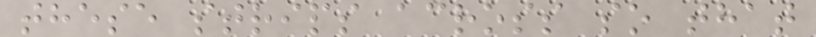these strips across so that
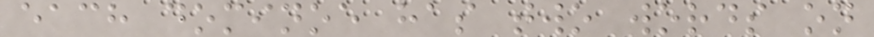each dominoe has two words on
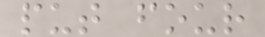put four
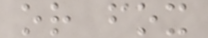or fox
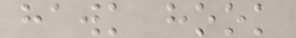hawk hook
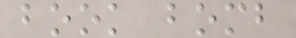book bomb
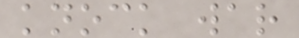knock war
